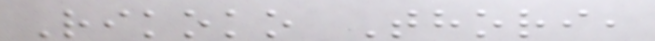Rikoko Thori,
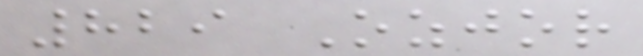829 Ozjor
